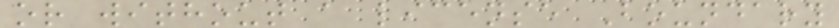or without a license Boundary
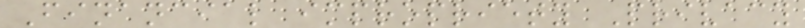Financial impropriety Privacy
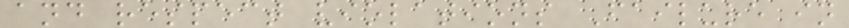and respect violations Failure in
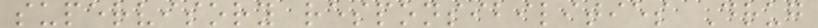supervisory responsibilities Drug
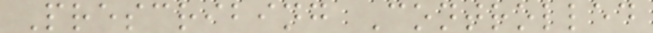Prescribing Controlled
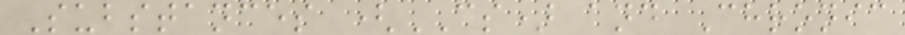Substances (CS) and Chronic
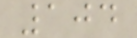104
